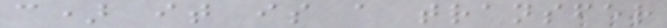c) it is a transfer
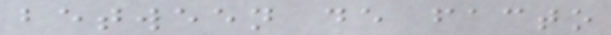between de facto
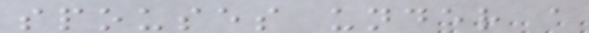spouses under a
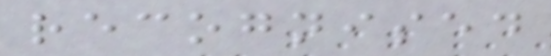recognised
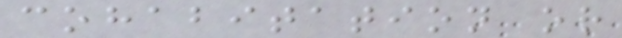cohabitation or
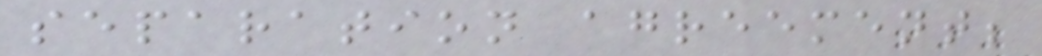separation agreement;
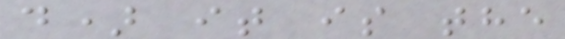d) it is the
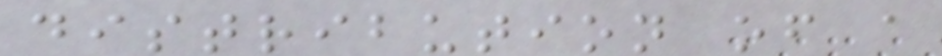distribution of a
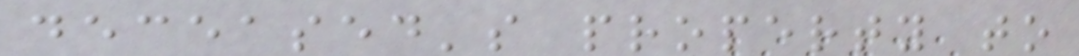deceased's property to
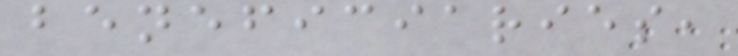beneficiaries,
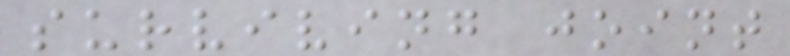surviving joint
